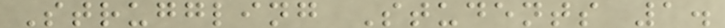Struggling Students 1.
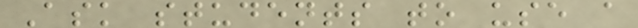Ask students to use a
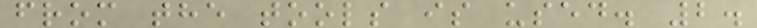from the tools is used. 2.
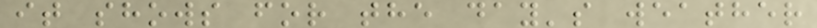it shows for the day's weather
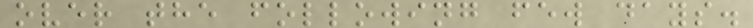over the following few days.
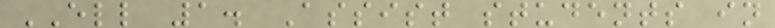ELL 1. Assist students in
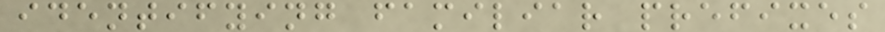identifying familiar prefixes
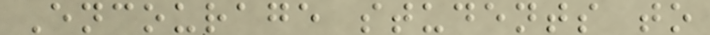Encourage students to
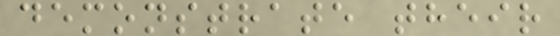demonstrate their
